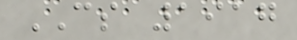CS 1917
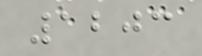1203
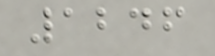1246
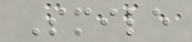Smile
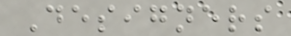Designers
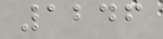1246
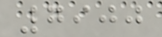7900
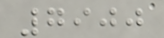7900
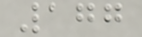177
